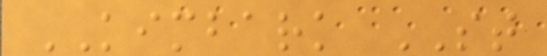KIMBARK ST
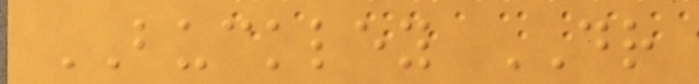BUCKLEY DR
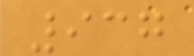937
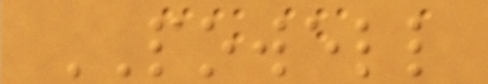POWELL
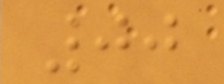00
